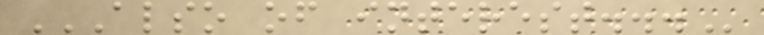ALSO OF INTEREST...
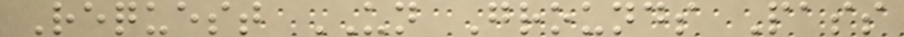Request UN Grounds Pass
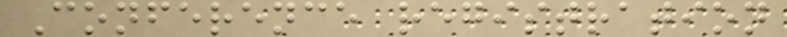Conference registration
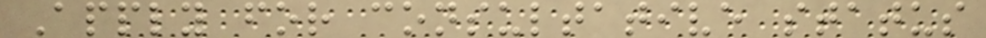Apply for consultative status
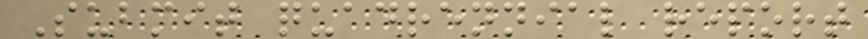Submit quadrennial report
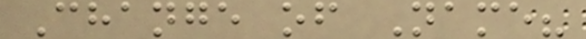Change of Name?
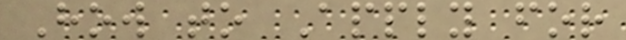How to Apply for
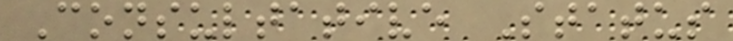Consultative Status
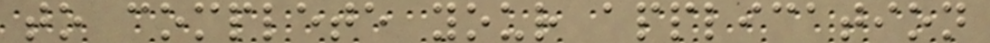to complete your application
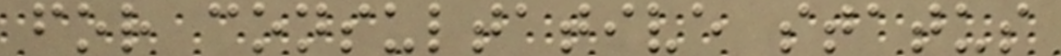for consultative status
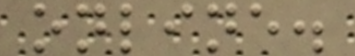online.
